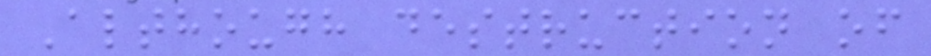Although destruction of
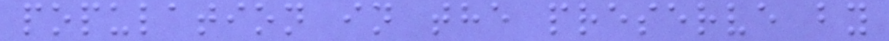population in the preserve by
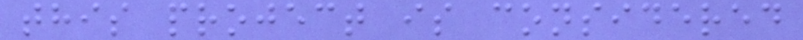this project is considered
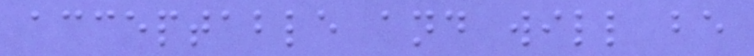acceptable and will be
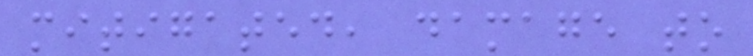mitigated, damage to
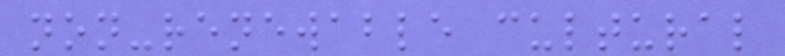non-renewable cultural
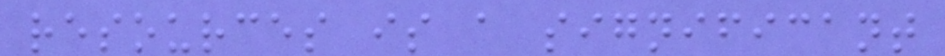resources is a significant
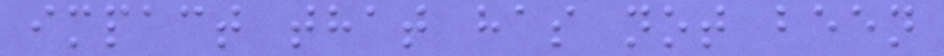impact that has not been
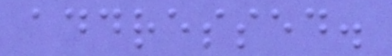addressed.
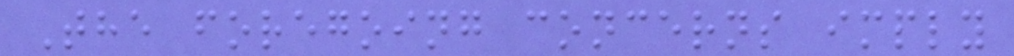The foregoing concerns imply
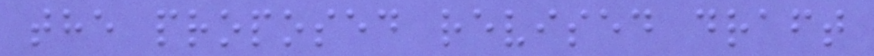the proposed revised draft
